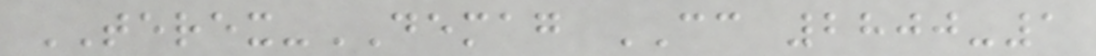TEREX-DEMAG CC 2800-1
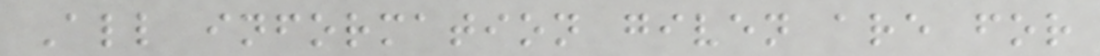All information given are for
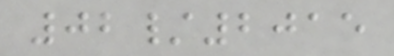02/2015
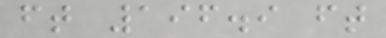ft 196.9 ft
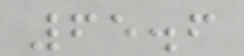65.6
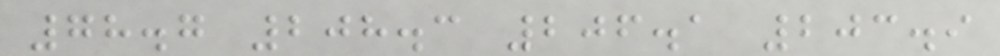78.7 208.3 206.1 203.9
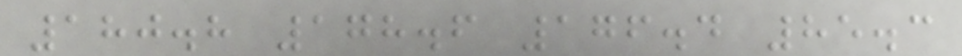180.8 178.6 176.4 85.3
